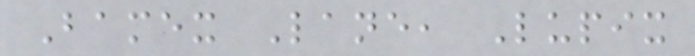Bamex Lane, Lupix
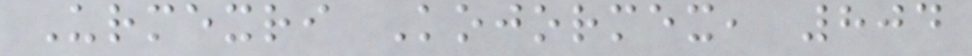Urmexri Kojormex, 804
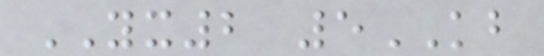YX2 5KB
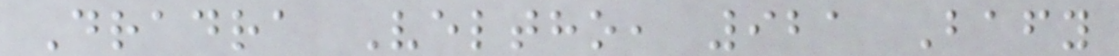Dradra Veltho, 921 Bafy
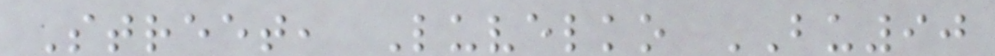Street, Luvelko BU90
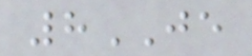8JE
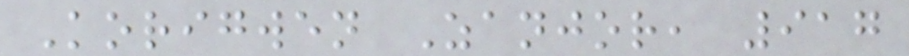Korigwen Zanjor, 917
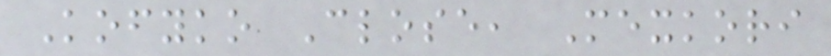Kofyko Close, Mexkori
